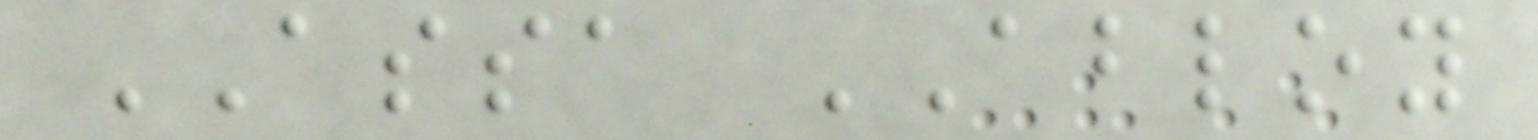ASSA ABLOY
